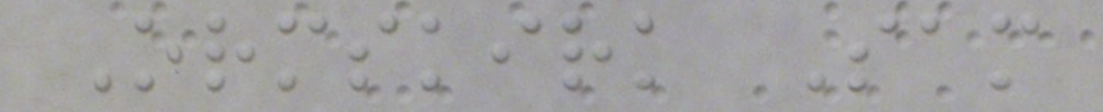Ormskirk Sam
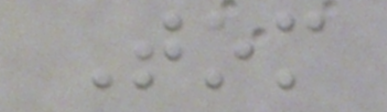Tom
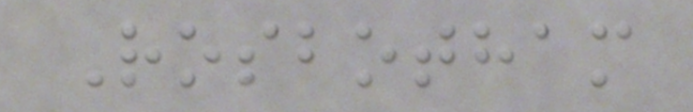Rosbotham
